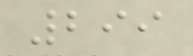299
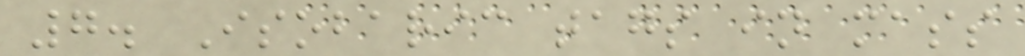7. Isobaric tags in mass
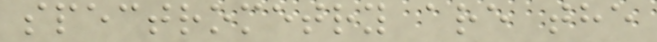spectrometry are the
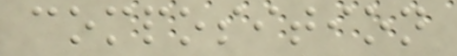composition
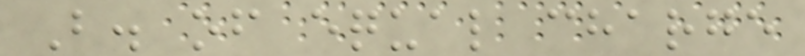B. of equal charge
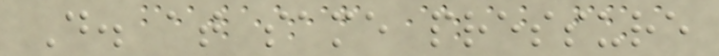D. at same pressure
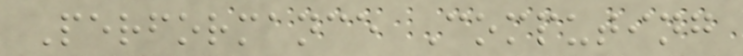Performance Computing
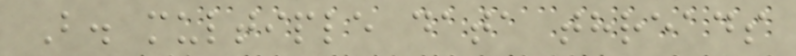B. multiple data threads
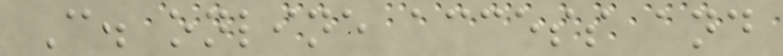C. online access and
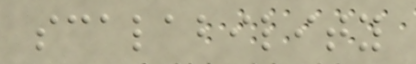scalability
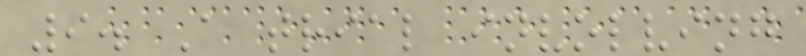9. A trial involving
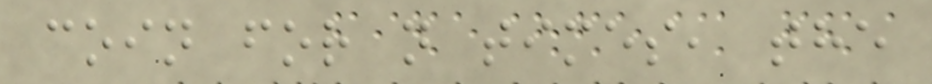coin for n times, the
